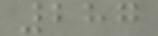287
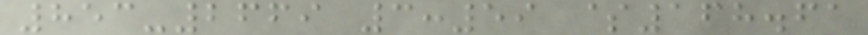853-2669 3:59 $168.61
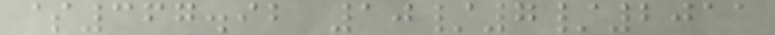$367.92 10/7/2011
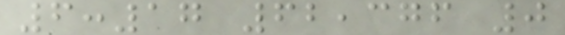6:17 62,376 0
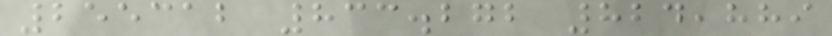255312 833.272 824,889
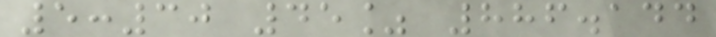5:30 45% 886.144
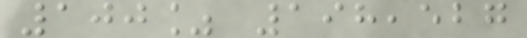100% 198,527
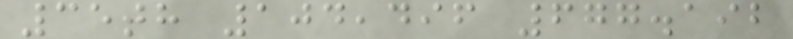35th 104,496 677.192
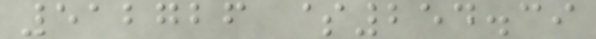512726 $254.39
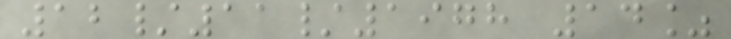12/11/1978 14%
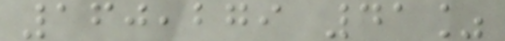160,279 41%
